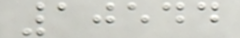10544
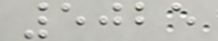5025
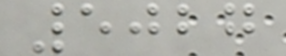5027
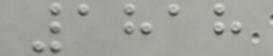1818
